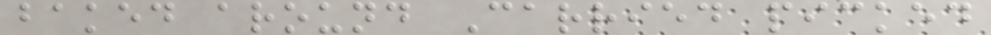baked around Carried picked
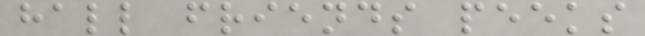hall friends peeks
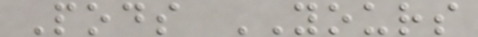Pods YOURS
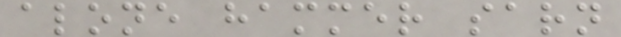alone hammer sarn
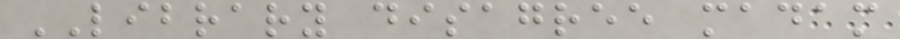LIBRARY disagree madam
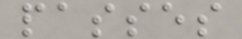passes
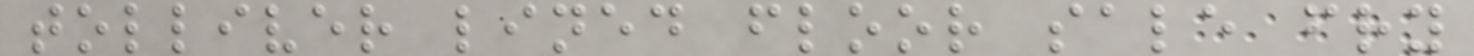tolliver lined floor sale fry
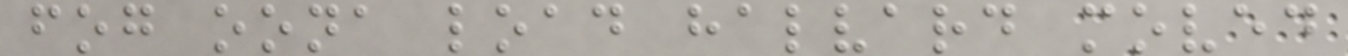fog oona load halvard moved
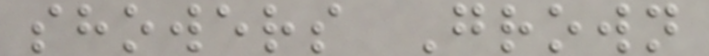showers Grown
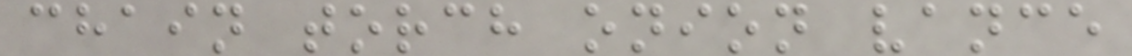chain torch onion vance
